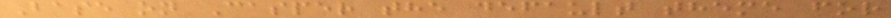Base on Casper the default theme for
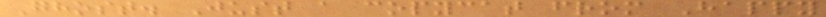Ghost. Just a copycat from Happy
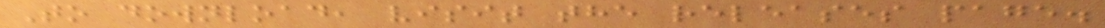To download, visit the releases page.
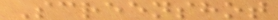Screenshot
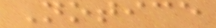Notice
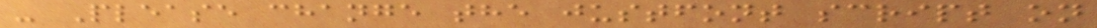- Please change the justfont script on
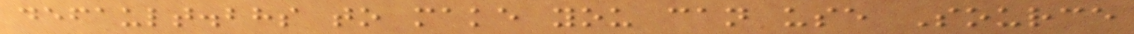default.bhs to make you can use Source
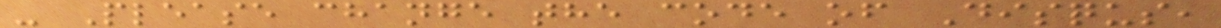- Please change the code of Disqus,
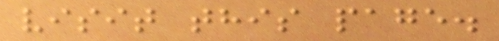visit this page.
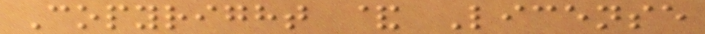Copyright & License
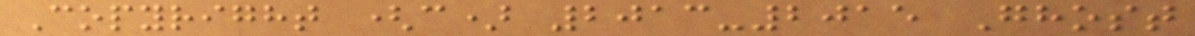Copyright (c) 2013-2015 Ghost
